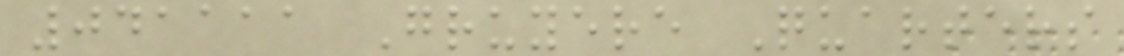041111 Gruyere Quarters
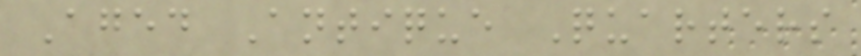Aged Antique Quarters
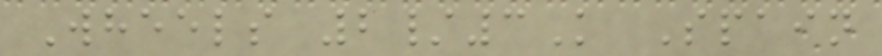Wheels 2/3K Spain
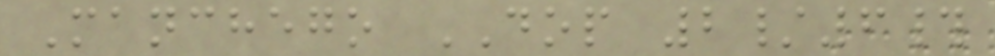Manchego DOP 2/6#
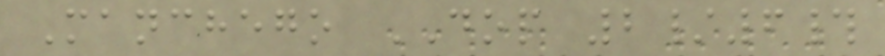Manchego DOP 2/6#
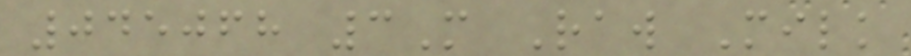045068 3M Raw Milk
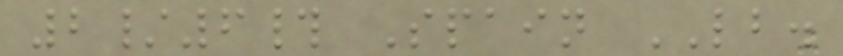2/6# Spain LB.
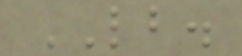LB.
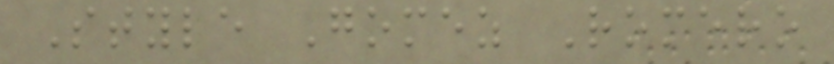Style Gomez Romero
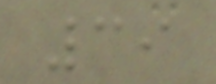39
